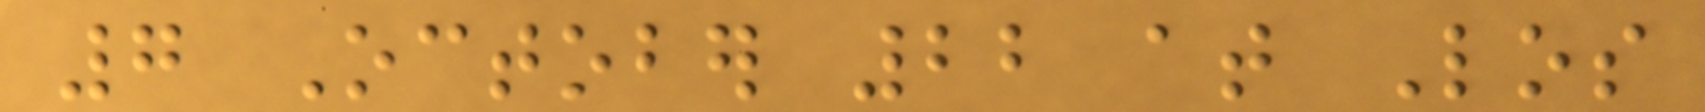7 October 22 at Los
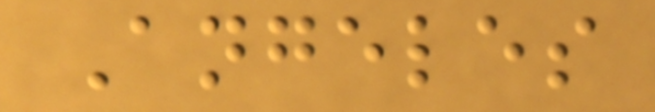Angeles
